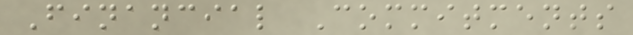Financial Commitments
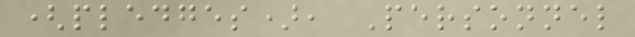(pledges), Personnel
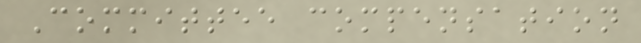Committee compensation
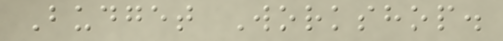Budget Workshop.
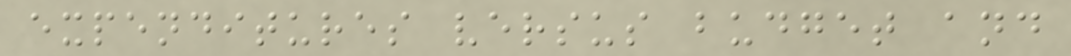expenditures versus budget and
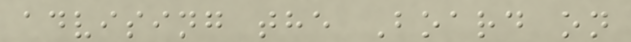advising the Board on
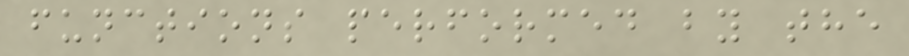functions performed by the
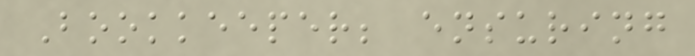Bookkeeper; ensuring
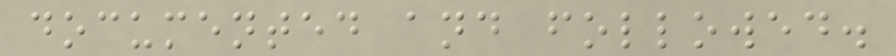documented and followed.
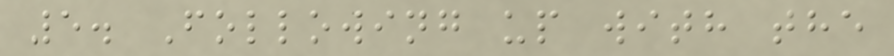5. Following up with the
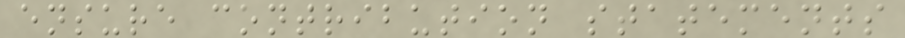ensure contribution statements
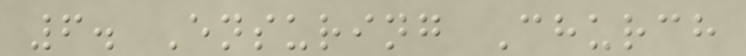6. Ensuring Church
